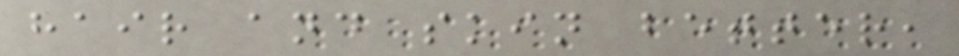hair and skin better,
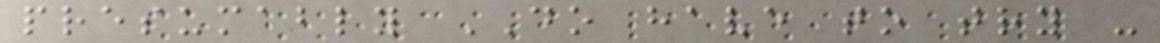presumably DO have to try -
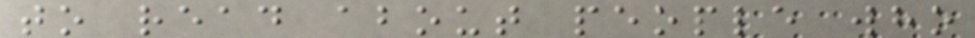to read about people who
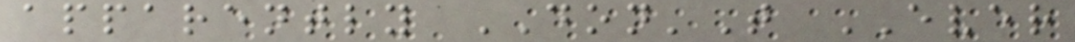apparently DON'T EVER
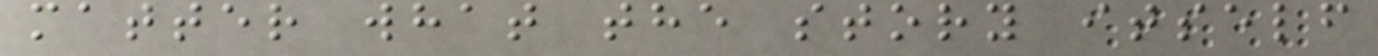matter what the story itself
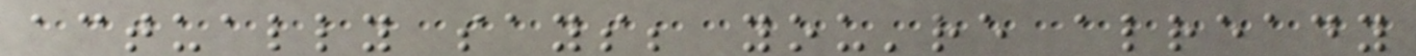actually says; you're already
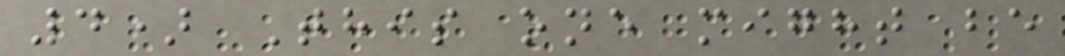4) This one might be
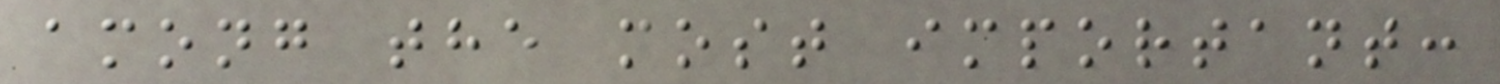among the most important:
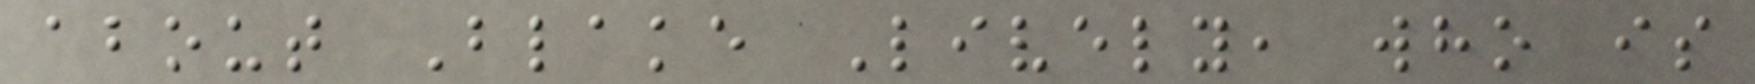about Blake Lively, who is
